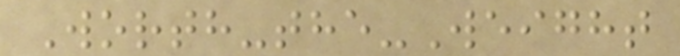Worth-the-Weight
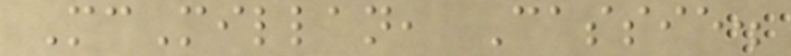McMillan, Cassie.
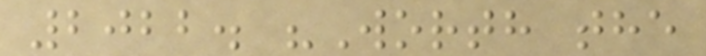2022. "Worth the
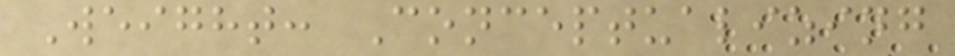Weight: Conceptualizing
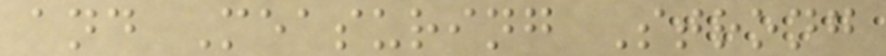and Measuring Strong
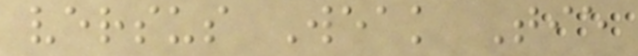versus Weak Tie
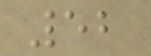52
